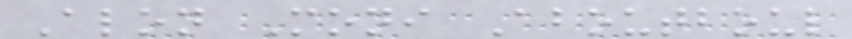Alon Moni Aboutboul
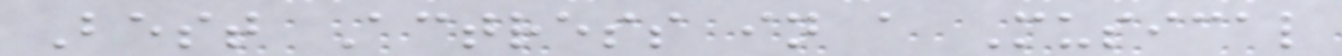Best Actress in a Musical
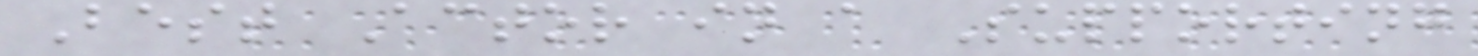Best Actor in a Supporting
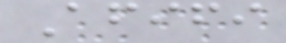Afifi
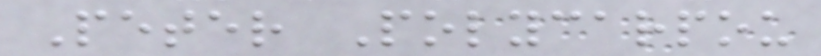Peter Polycarpou
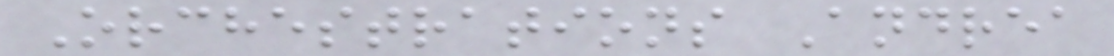Orchestrations Andrea
